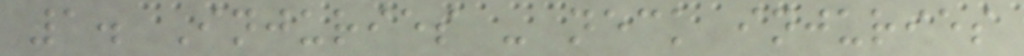1. Injuries - neck injuries
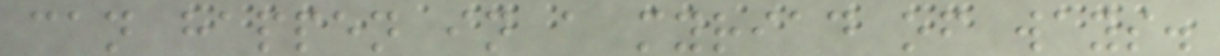can happen in a myriad of ways.
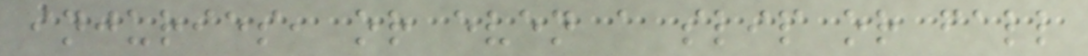injuries, or even a slip or fall
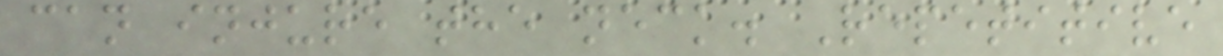can injure the neck. Repetitive
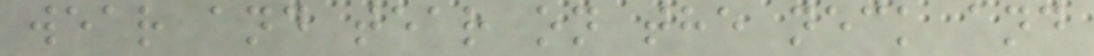wear and tear on the neck and
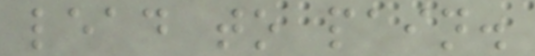lead to pain.
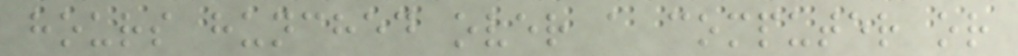hours hunched over a computer or
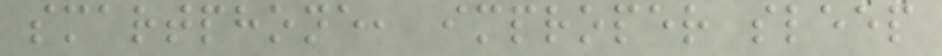smartphone, improper sleep
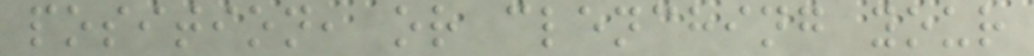position, or clenching your
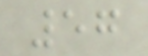57
